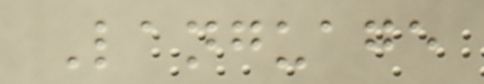Language
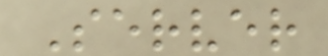Server
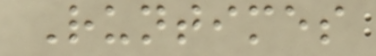Runtimes
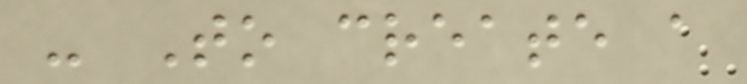- To create a
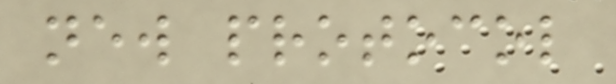new protocol
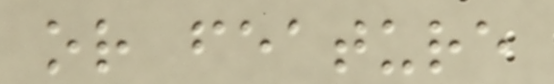or feature
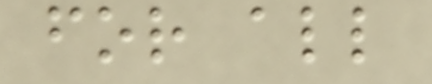for all
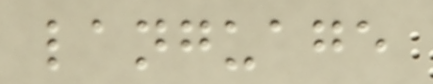language
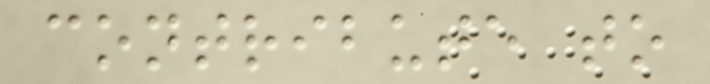contribute to
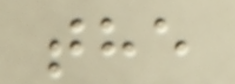the
